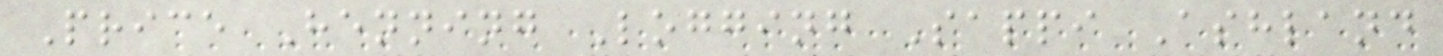Price Henning Logging Sappi Ashland
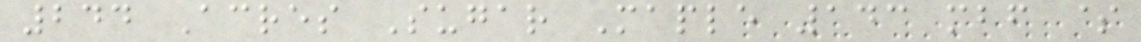244 Acres Sugar Maple 143 mbf $
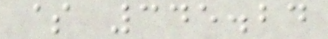$ 345.24
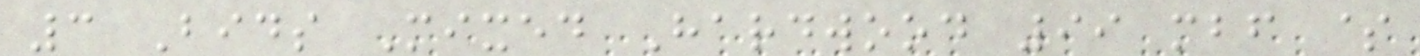3 Bids Mixed Hardwood 99 mbf $
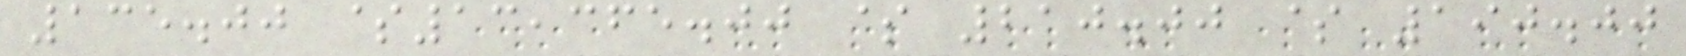135.00 $13,365.00 $ 210.00 $ 190.00
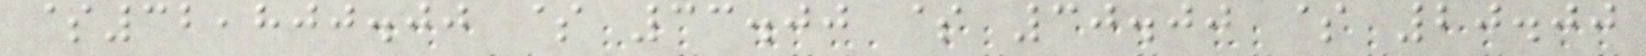$32,800.00 $ 33.00 $ 30.00 $ 20.00
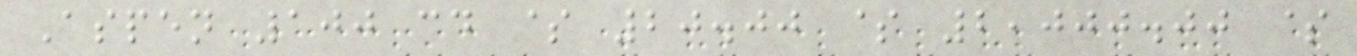Aspen 100 cd $ 20.00 $ 2,000.00 $
